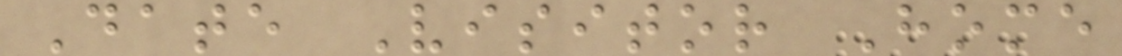Date Visitor Home
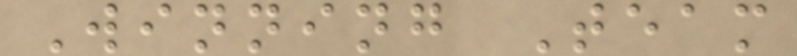Winning Team
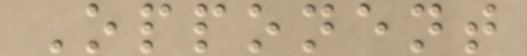Opponent
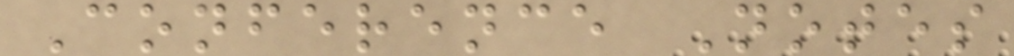Conference Notes
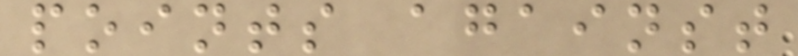points against
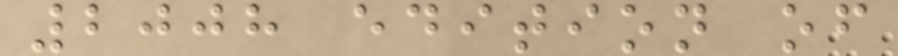2008 edition of
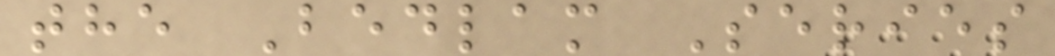the Bedlam Series
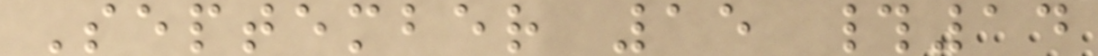September 15 #14
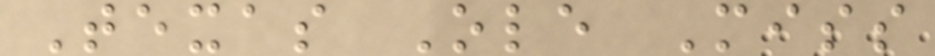Texas Ole Miss
